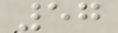57
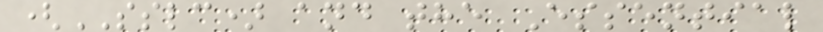(SSLC) and the Essential
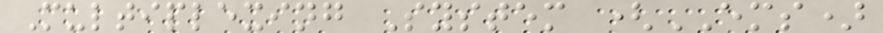Multiplexing System (EMS)
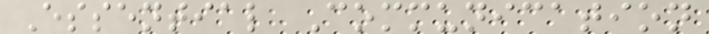Essential Communication
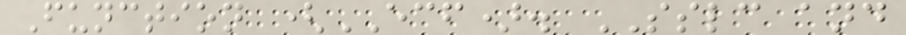Function (ECF). SSLC and
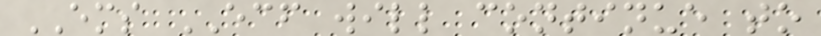EMS ECF will continue to
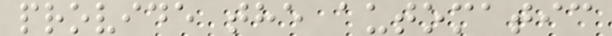provide the automatic
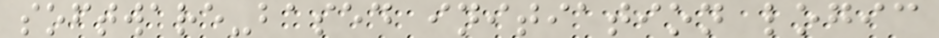software-based initiation logic
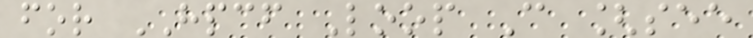for HPCF Loop C [see
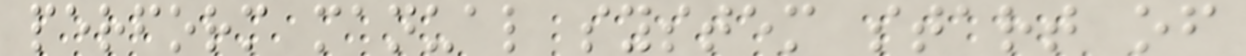perform manual system start of
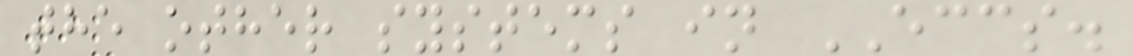the other systems in ECCS.
